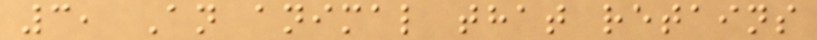3, An animal that retains
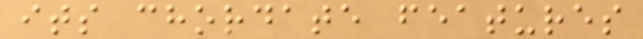its chordate features
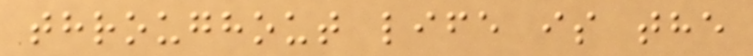throughout life is the
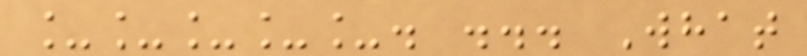_____. ... What
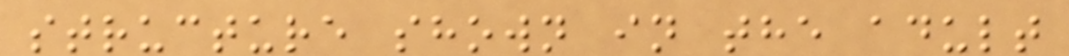structure shown in the adult
